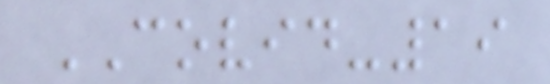COVID-19
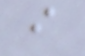i
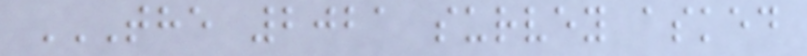THE 2021 SURVEY ASKED
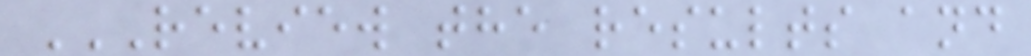REVIEW THE RESULTS AND
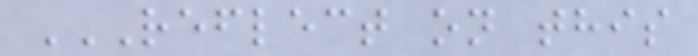REFLECT ON THIS
